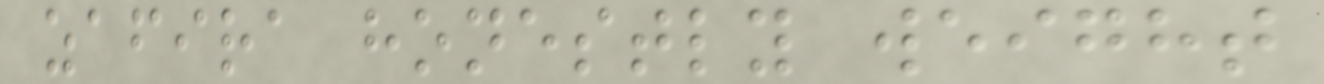zafira honestly weight
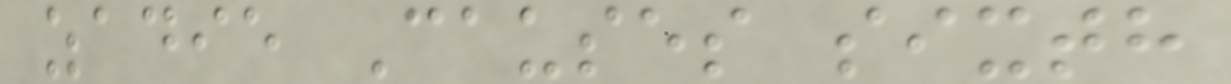zadie Causes sixth
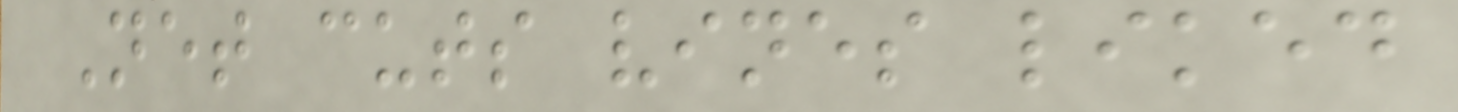Net cuts vines liked
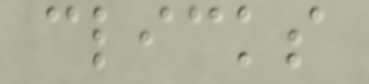clicks
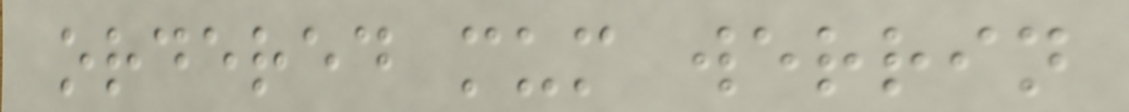ordered mum werrin
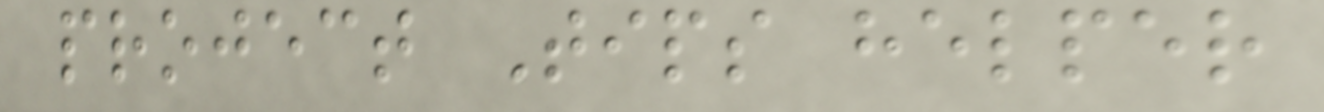project Tips helper
